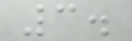3.
